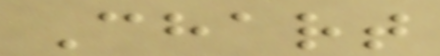Chart
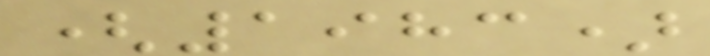(1983)
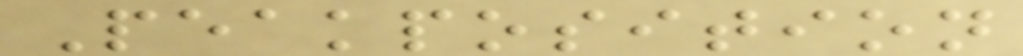Peakposition
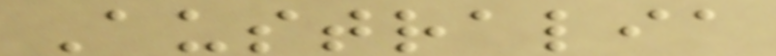Australia
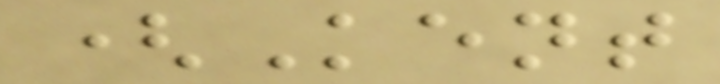(Kent
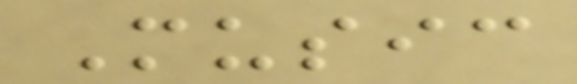Music
